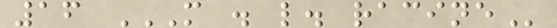16 M . L. RACINE
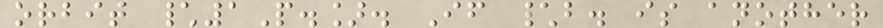orbit \1P.]. If \b. is another
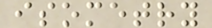isometry
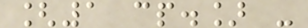[1 cp.] -
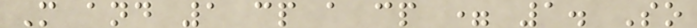M and 1 cp a cp = 1. So
